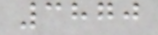3870
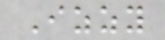Izzy
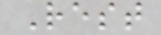Rest
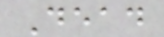Dead
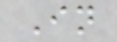In
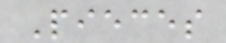Pieces
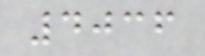4036
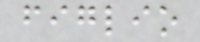figlio
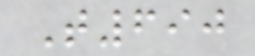T690
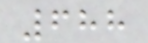688
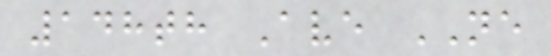148th Ave NE
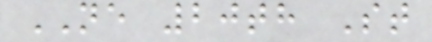NE 20th St
